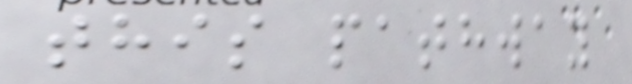this pathway
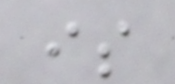is
